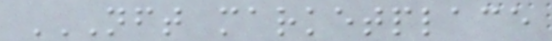NFT MARKETPLACE
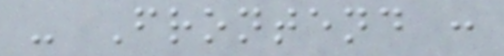- Frontend :
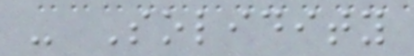- Solidity
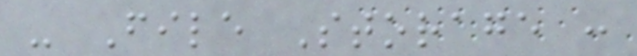- File Storage :
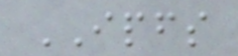IPFS
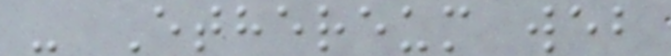- Ethereum web
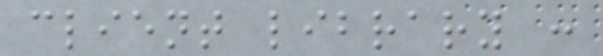client library :
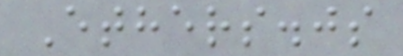Ethers.js
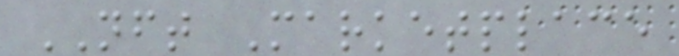NFT Marketplace
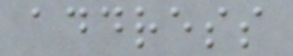address
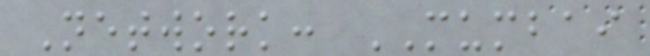Network: MUMBAI
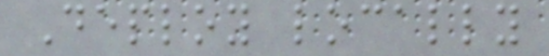Deploy locally
